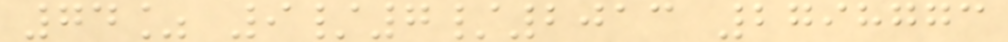74% 9/7/2013 2798773
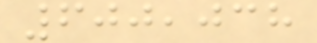600,038
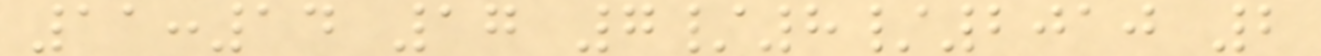11:14 17 7/8/2010 2
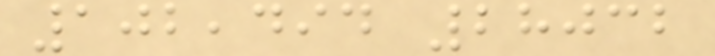102,494 28032
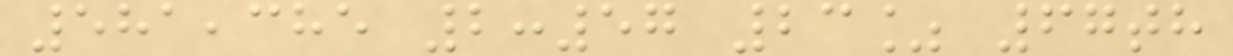581,385 2:57 23% 67th
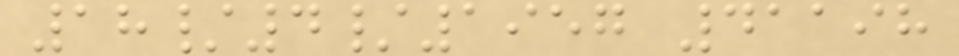18/4/1957 41198
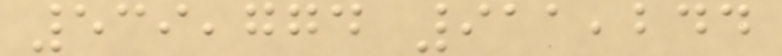539,774 911,244
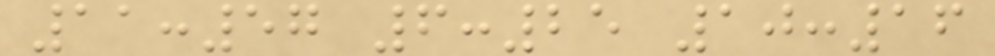11:57 6:25 10:16
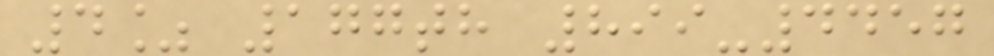4% 177th 899-4457
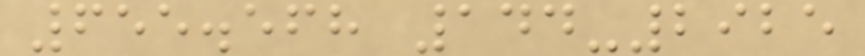655.568 144-2925
